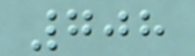708
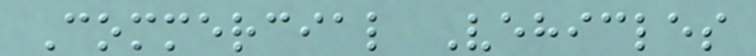Commercial Vehicles
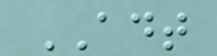ADT
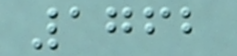1762
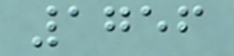1756
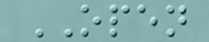OPEN
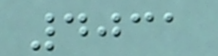4031
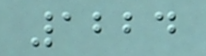1224
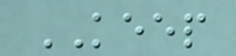KEEP
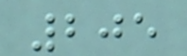205
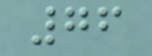76
